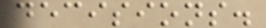decisions.
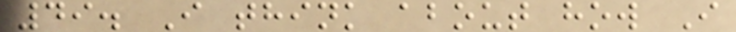49. I think about how I
